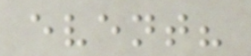event?
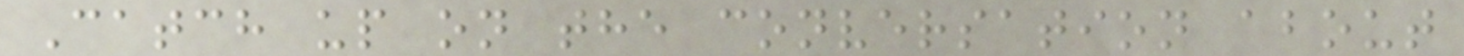Catch up on the conversation about
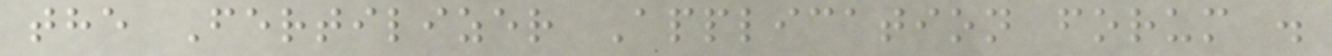the Fertilizer Application forum .
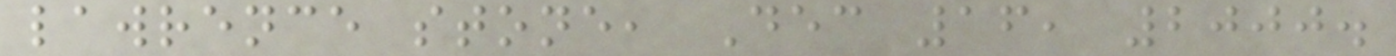lawrence stone, Dec 16, 2000.
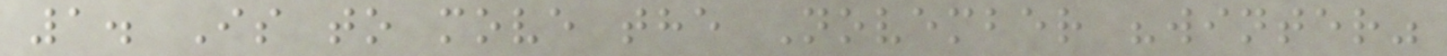1. Is to move the November "winter"
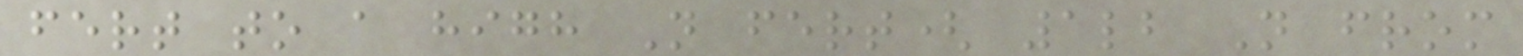fert to a high N fert( 1lb N from
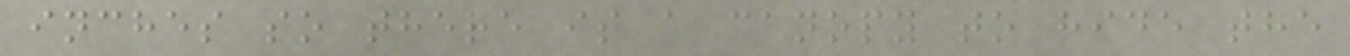inches so there is a canopy to hide the
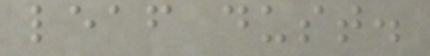leaf dust.
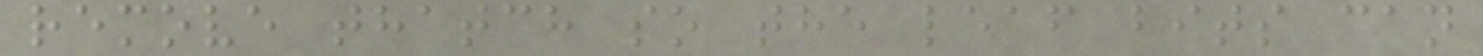remove thatch so the leaf bits can
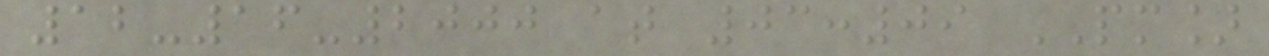12-16-2000 at 03:09 PM]
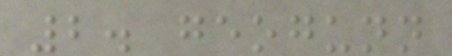2. geogunn
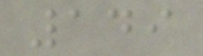149
